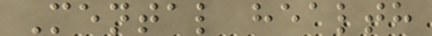Mental health
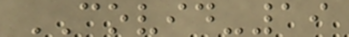COVID-19
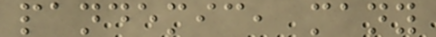pandemic, many
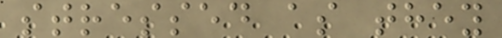stressed as they
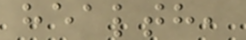health,
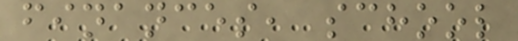finances, school
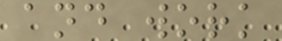and work
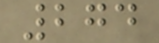274
